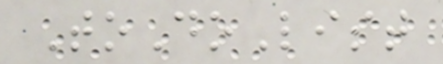ToDoList
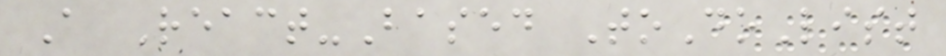A React-Based ToDoList
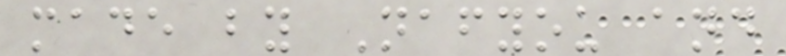made by Nafyou and
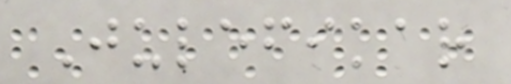Julefikar
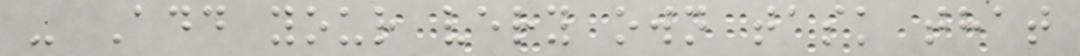- Add your very own task that
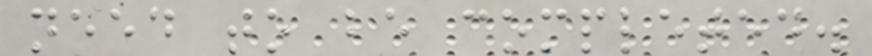need to be completed.
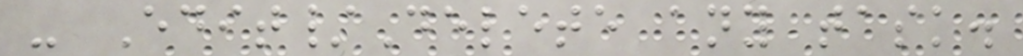- Edit/Delete any task.
